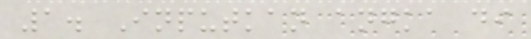1. Inputkan angka di
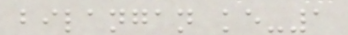bilangan ke-1
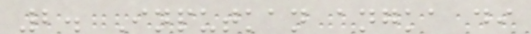2. Inputkan angka di
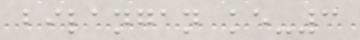bilangan ke-3
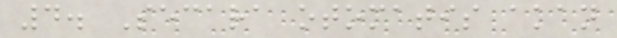4. Secara otomatis akan
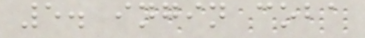5. ingin coba
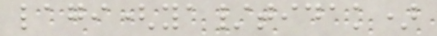lagi(ya/tidak)
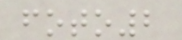foto2
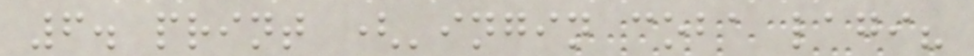6. print ('ingin coba lagi?
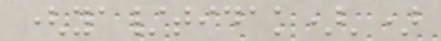(ya/tidak)')
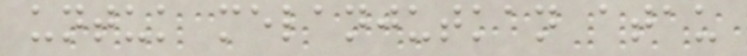untuk melanjutkan atau
